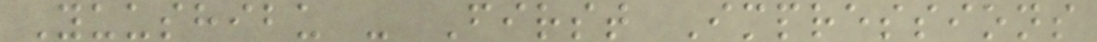Yuushibu - First Impressions
